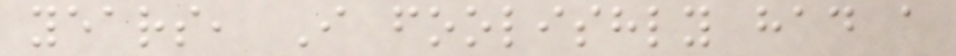years, I foolishly had a
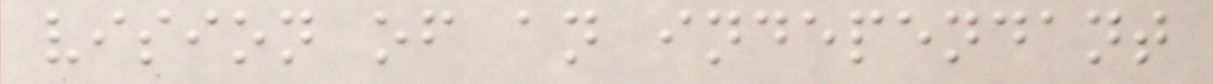vision of an independant
